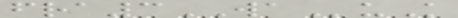fra3WAuK
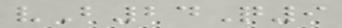vB24Q9
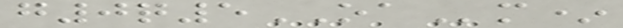g0q5OAm*
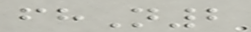fhN2
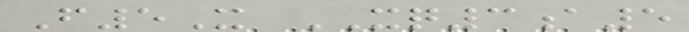F5X XQ3a5
